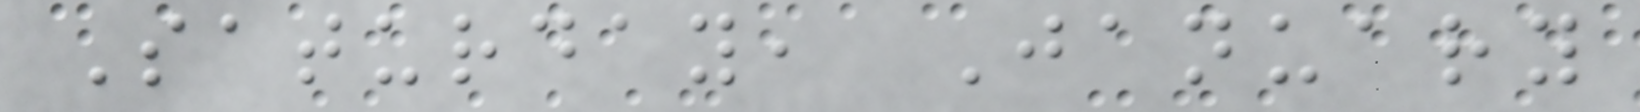Saturday, January
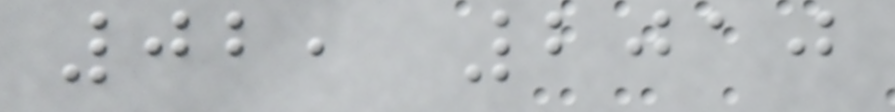02, 2010
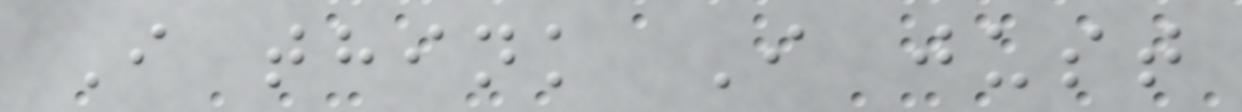I think I just
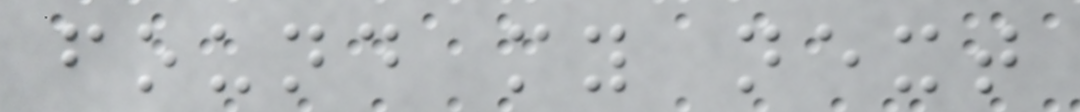found my next
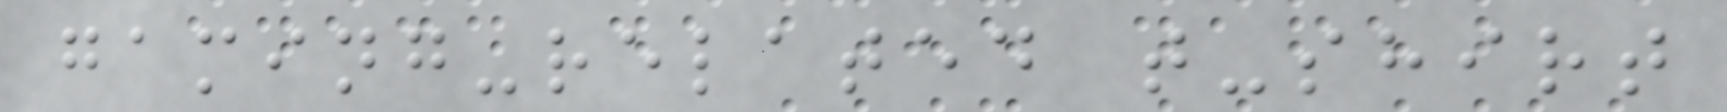gaming-related t-shirt
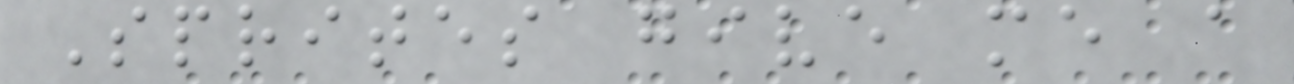Sprites give me a
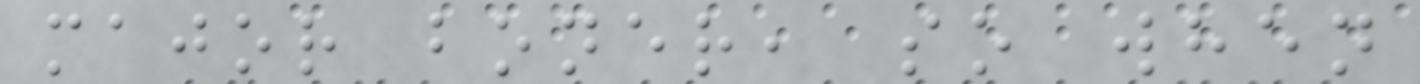major boner, so when
